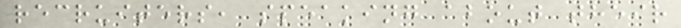recruiters, speaking about their
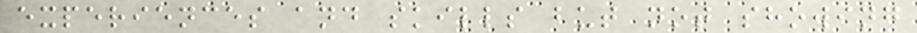experiences and skills but not showing
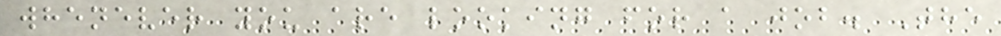whenever you are looking for a job. The
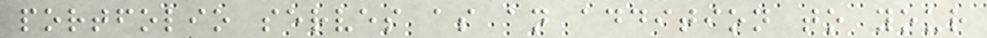portfolio serves as an addition to your
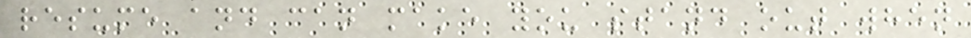resume and can make you stand out when
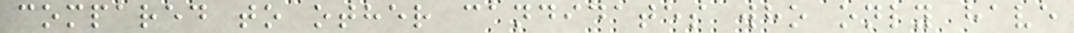compared to other candidates who only have
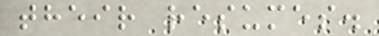their resumes.
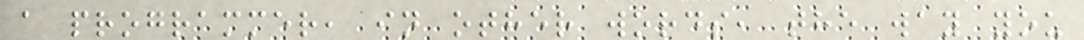a programmer, in other words, the way you
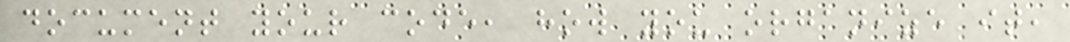document your code, how you organize it,
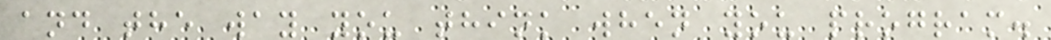and the way you think when you program.
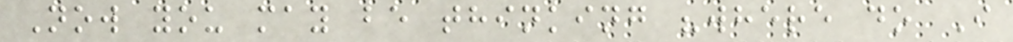Now you may be thinking "where do I
